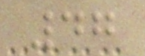47
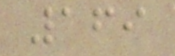169
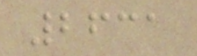2631
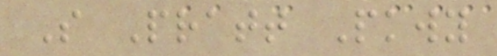S Pratt Pkwy
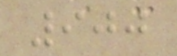900
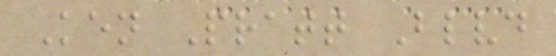Ken Pratt Blvd
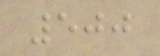500
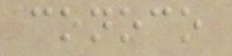conoco
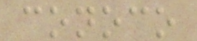conoco
